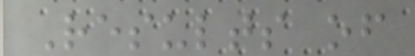Results of
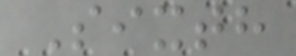Sixth
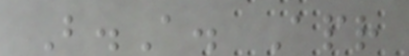B.A. Apr
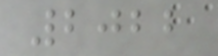2022
